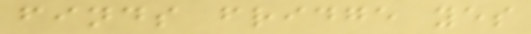finds fridge yes
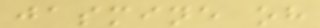jasmine oh
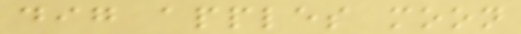dig apples moon
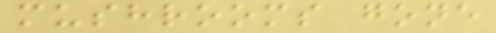mushrooms gone
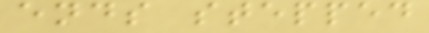ends stepped
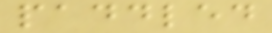paddled
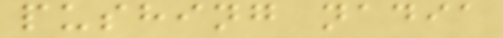pushing nadia
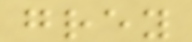grey
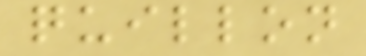quillon
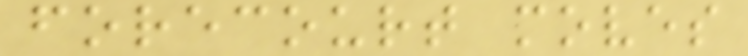forecourt moves
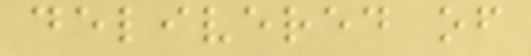delivered of
